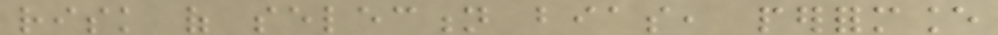risk of selection bias, performance
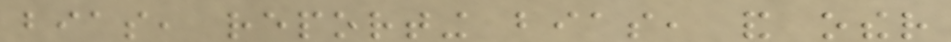bias, reporting bias, and other
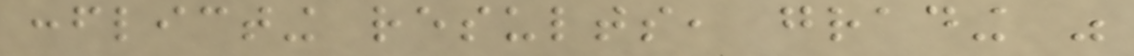conflicting results, grading was
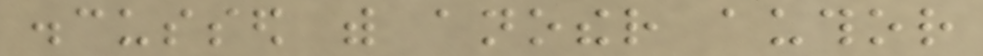discussed with another author
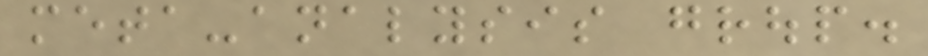meta-analysis group.
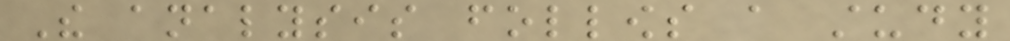The analysis follows a study
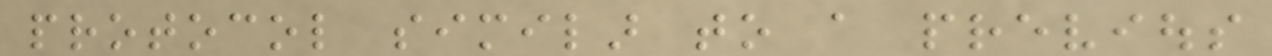protocol similar to a previous
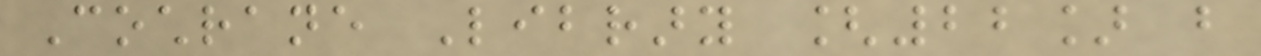Cochrane Library [22] but
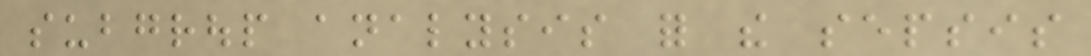subgroup analysis for the sepsis
